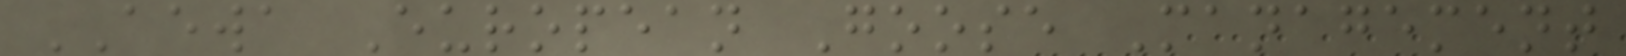AEWA European Goose Management
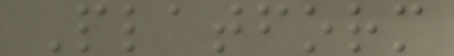Platform
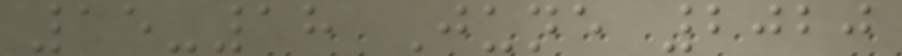15-18 June 2020
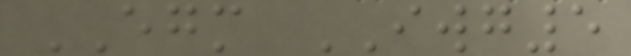EGM IWG5
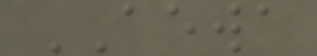AEWA
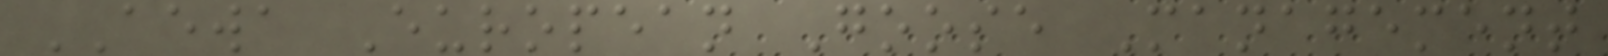AEWA European Goose Management
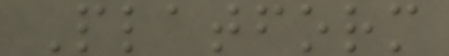Platform
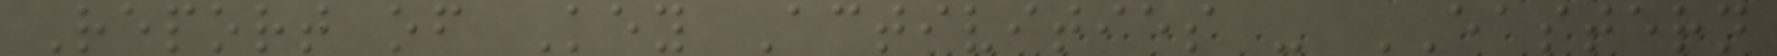Report of Key Activities - EASTERN
